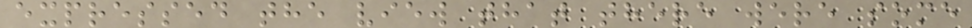expressed the view that there were some
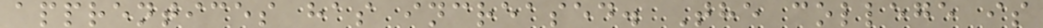apprentices has increased. The college is
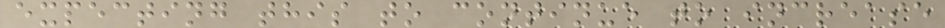expecting this to continue to increase
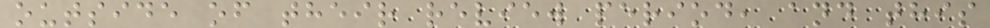outside of their review period, and this
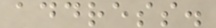address.
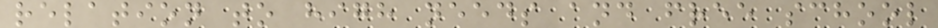relation to high needs and free school
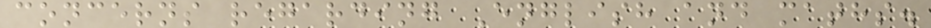concerns regarding English and maths.
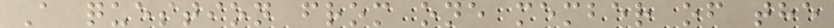A question from one member of the
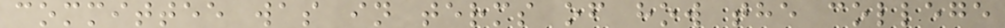committee was in terms of how the college
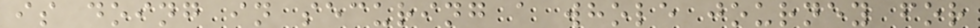is doing in securing a whole journey for
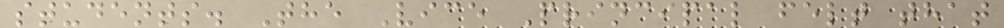students. The Vice Principal felt that
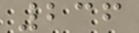236
